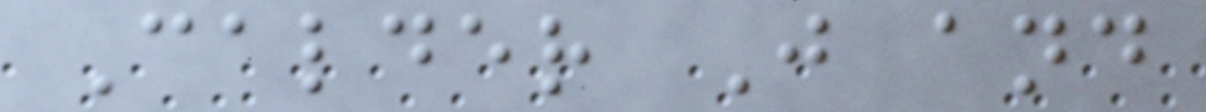Calder J and
